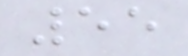55
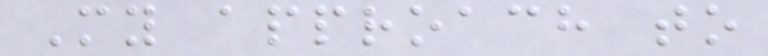My approach to
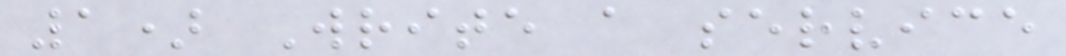1) Write a service
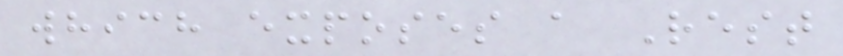which exposes a Rest
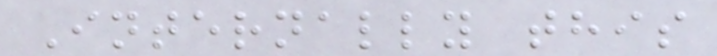Internally this
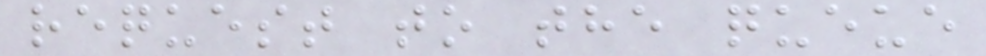request to the queue
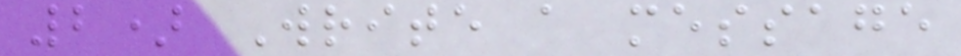2) Write a message
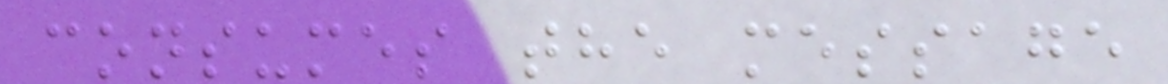consumes the message
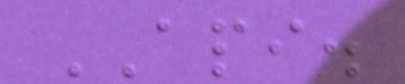API.
